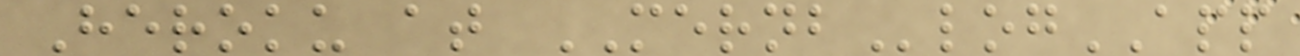Heroku at MERNBlogAPP
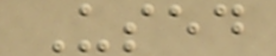Used
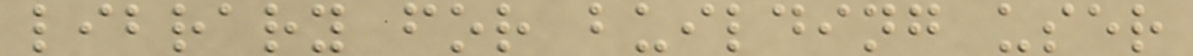library for building user
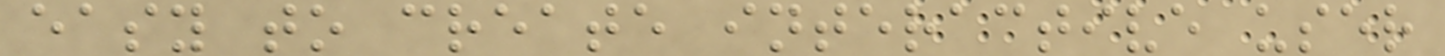easy to create interactive user
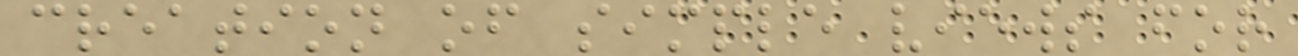creation of simple views for
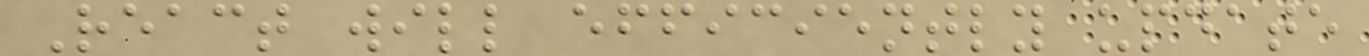React will efficiently update
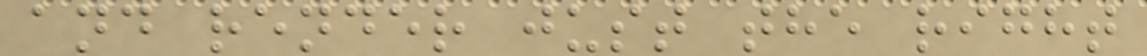and render just the right
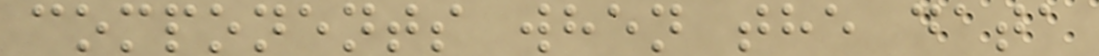components when the data
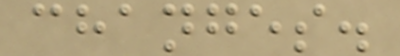changes.
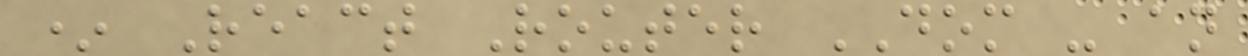* React Router DOM - an
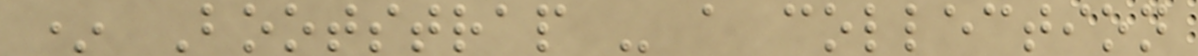* Bootstrap - a collection
